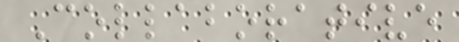Collaborative
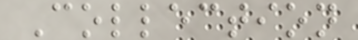Collection
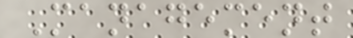Management
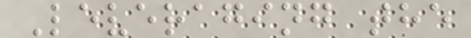Leveraging the
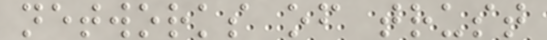networks of trust
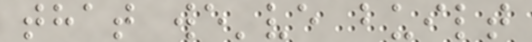that we've built
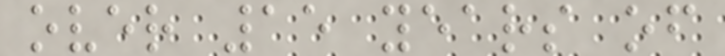over 15 years of
